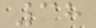38
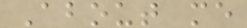About me
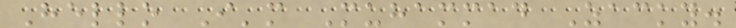Hello I'm Muhammad Zacky.
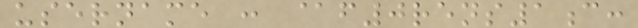username : @f0rens1c:
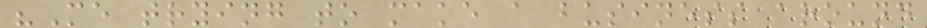"Me trying to make a business around
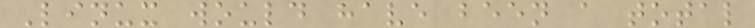Linux would have been a total
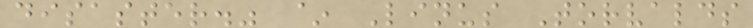disaster." ~ Linus Torvalds
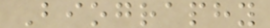Biography
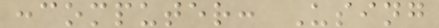:computer: Using
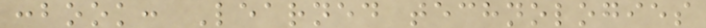:book: Learned technologies
